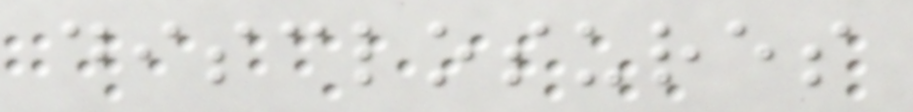disclosures
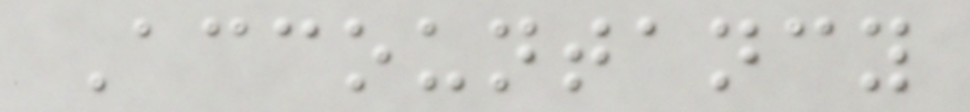Accountancy
